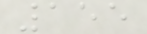155
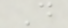D
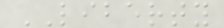LIBERTY
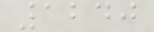1240
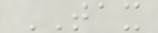TAX
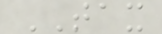TAX
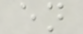en
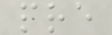pre
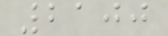2100
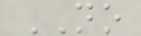NO
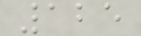125
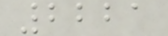2221
